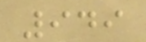949
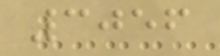3056
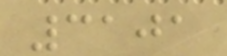3101
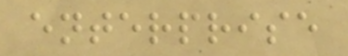enterprise
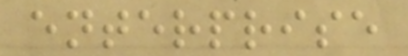enterprise
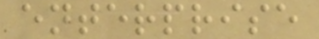enterprise
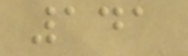141
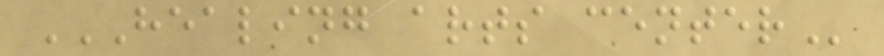HEALING ARTS CENTER
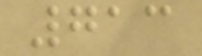713
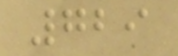729
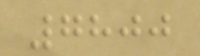7800
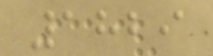1829
